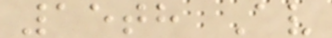15th Av
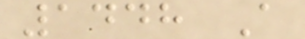1448 A
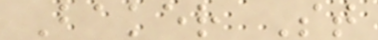Baker St
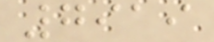7919
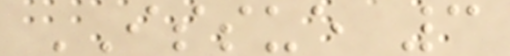ISSUE 3
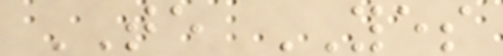TE YES
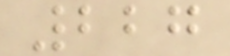227
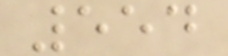554
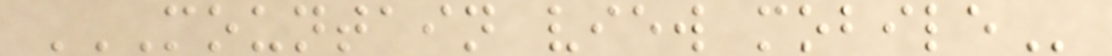MOUNTAIN VIEW MOBILE
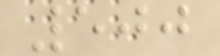500
